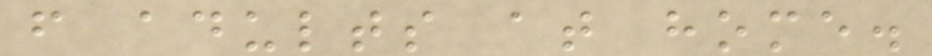from adults at home.
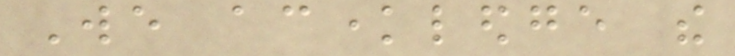We acknowledge the
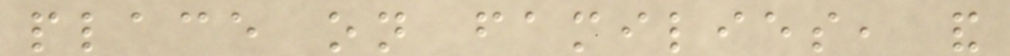place on families, and
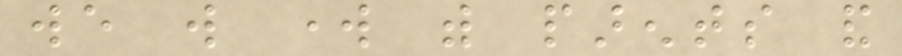we will work with parents and
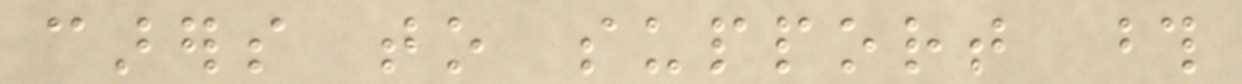carers to support those
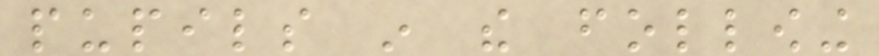pupils in the following
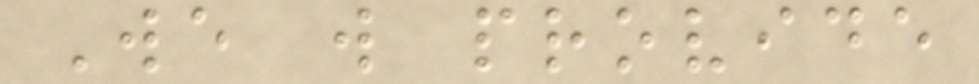We will provide
